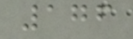176
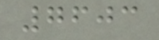7603
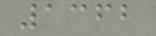1362
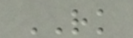RK
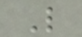L
